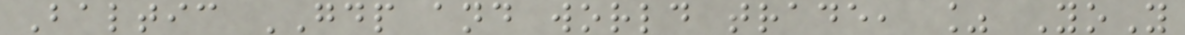Baltic GDP and world trade, % YoY
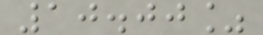10.00%
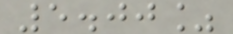5.00%
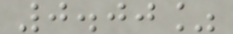0.00%
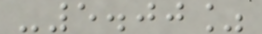-5.00%
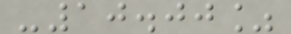-10.00%
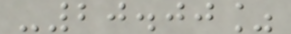-20.00%
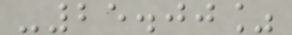-25.00%
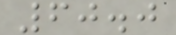60.0
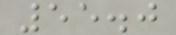55.0
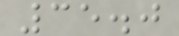35.0
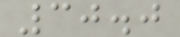30.0
